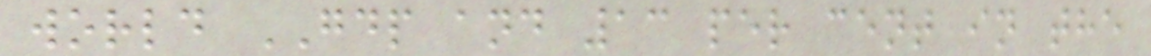world GDP and 13 per cent in the
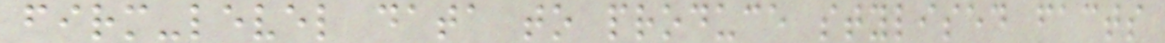firm-level data to produce stylised facts
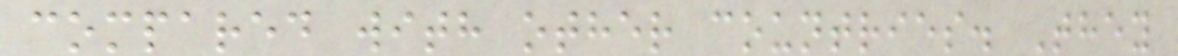compared with other countries. They
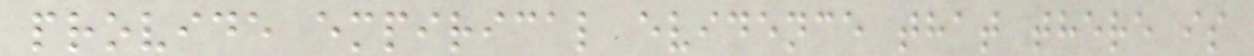provide empirical evidence that there is
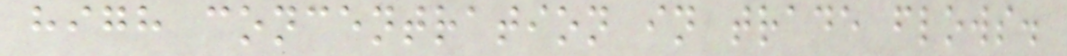high concentration in trade flows.
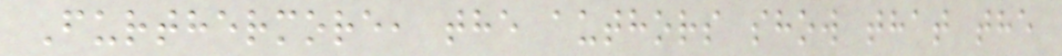Furthermore, the authors show that the
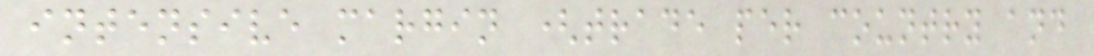intensive margin (trade per country and
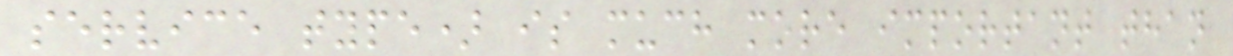service type) is much more important than
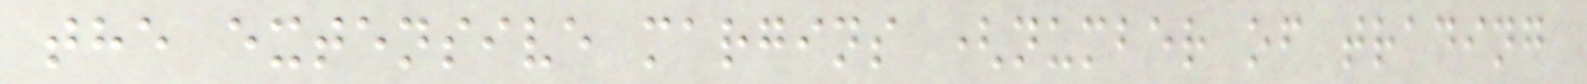the extensive margins (number of trading
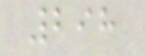298
